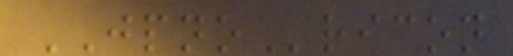JPNOricon
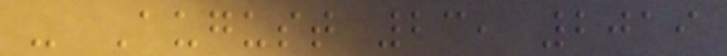- August 23, 2019
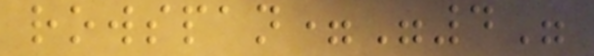rowspan="4"
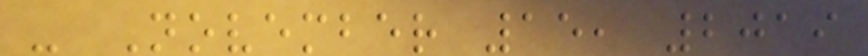- November 15, 2019
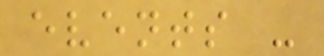events -
